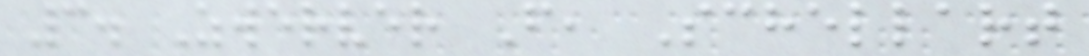3. Zwerver F, Schellart
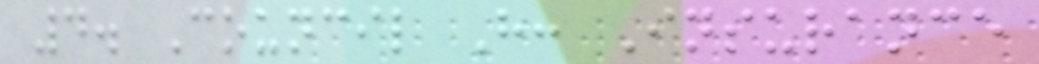4. Council H: Insurance
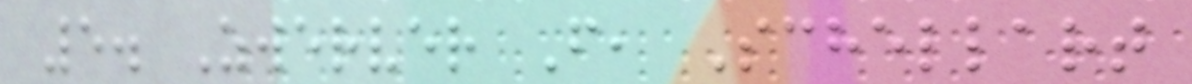5. Zwerver F, Schellart
